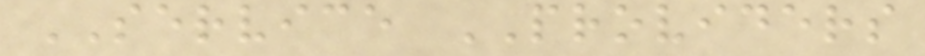SERVICE PROVIDERS
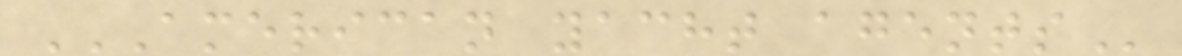AMERICAN YACHT AGENTS
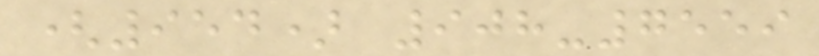(954) 908-7559
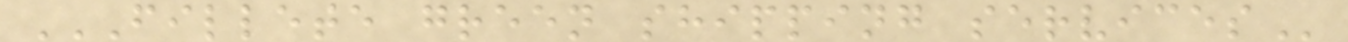FILLETE GREEN SHIPPING SERVICES
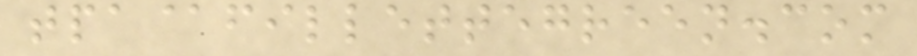tpa@fillettegreen.com
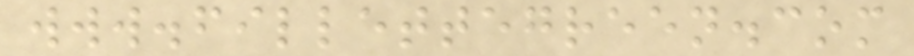www.fillettegreen.com
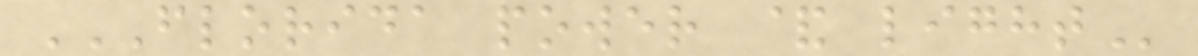FLORIDA POWER & LIGHT
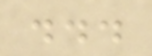...
